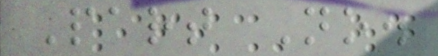Part No.
